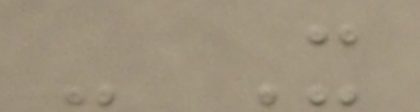- It
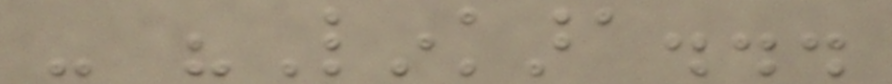- "Linkara...
